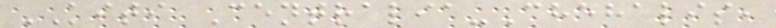KITI Centralia-Chehalis,
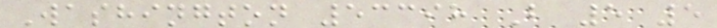Washington 53398 B 5 5
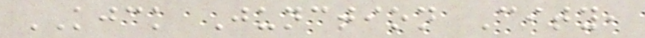KJCK Junction City,
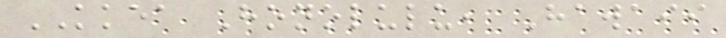KKEA Honolulu, Hawaii
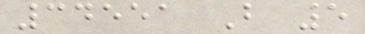34551 B 5
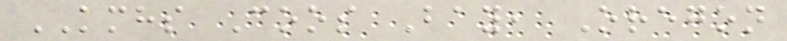KMHS Coos Bay, Oregon
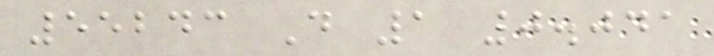55243 D 1 0.041
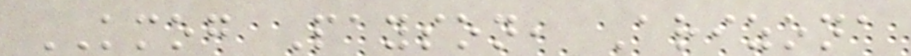KMOG Payson, Arizona
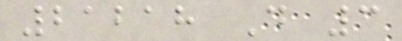21218 D 3
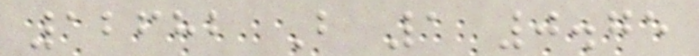12682 B 1 0.75
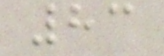83
